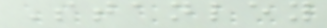Stanley
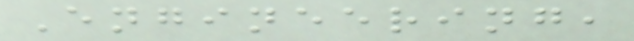Engineering,
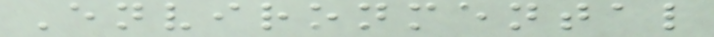Environmental
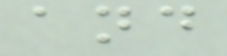and
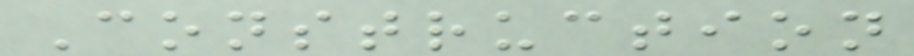Construction
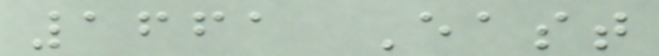1661 East
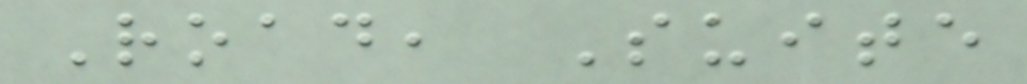Road, Suite
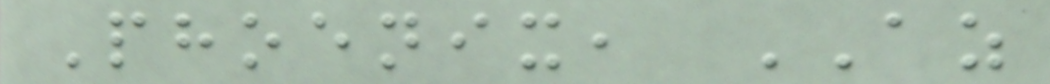Phoenix, AZ
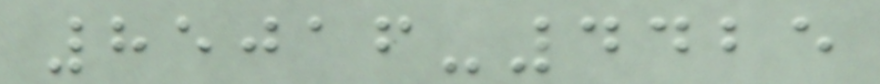85016-4425
